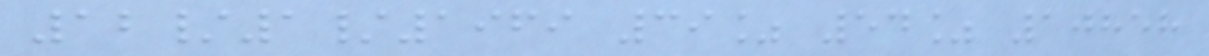12/1/1969 39% 54% 10858
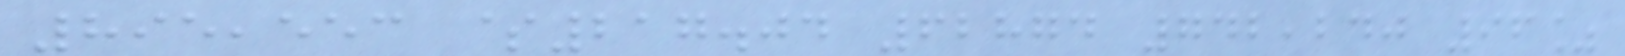895,553 $217.04 62874 742,240 96%
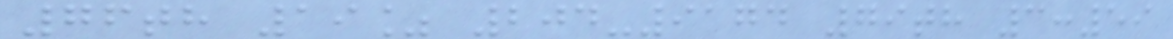76th 19% 204-9174 79th 3:59
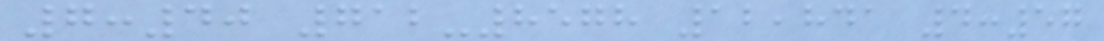7:40 712-8578 12,841 4:57
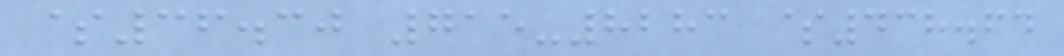$36.30 715-8283 $438.64
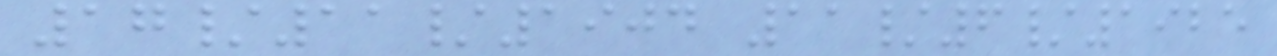17/11/1904 11/6/1925
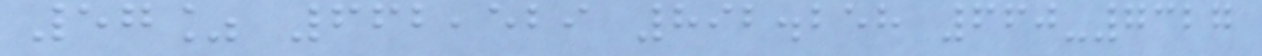57% 662,529 892.258 660-7327
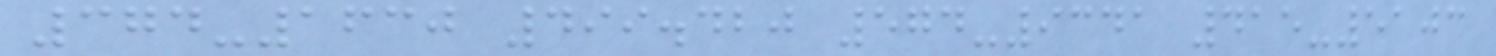374-1630 499.420 574-9341 415-5103
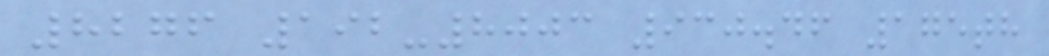8276 192-8003 930.46 175th
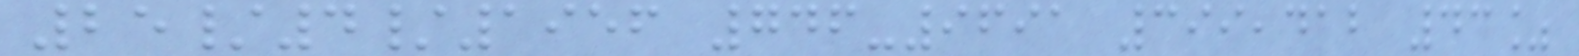25/4/1956 746-9691 399,412 43%
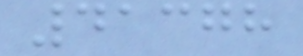41378
